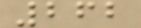262
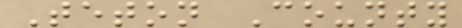Teton County
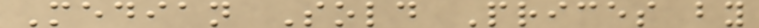Median Sold Prices by
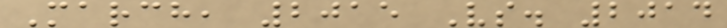March, 2015 Vs. 2014
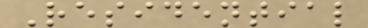Residential
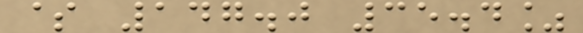$ 147.0 35.4%
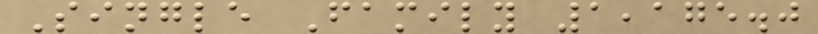Single Family 1,175.0
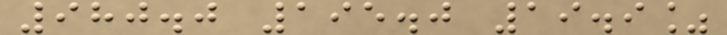980.0 195.0 19.9%
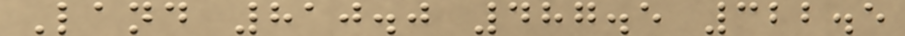Land 810.0 487.5 322.5
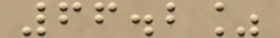66.2%
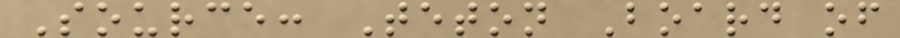Source: Teton Board of
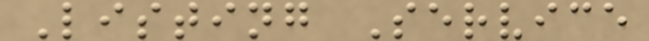Listing Service
